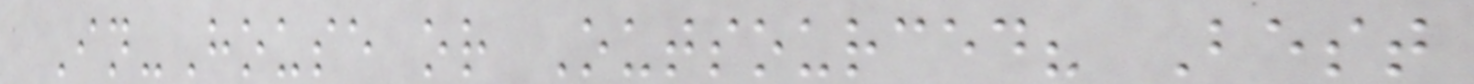In-House or Outsourced? Best
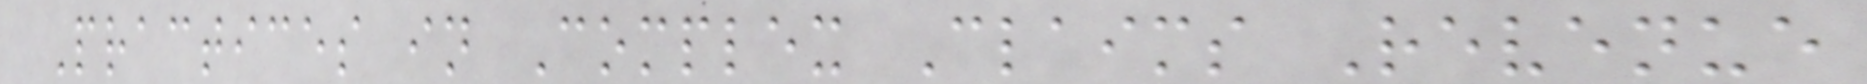Practices in Complex Claims Revenue
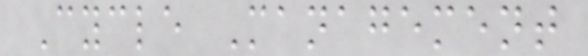Cycle Management
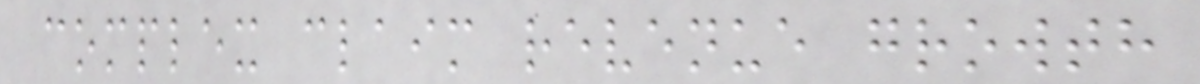complex claim revenue growth
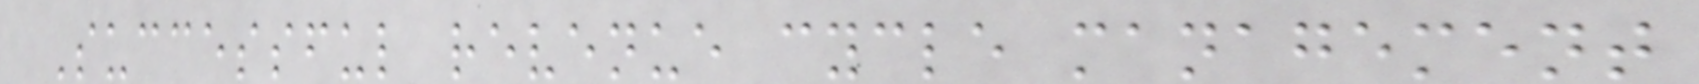Successful revenue cycle management
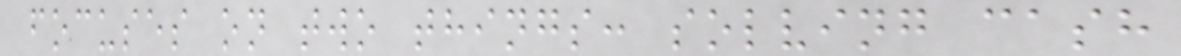focuses on two things: solving cash
